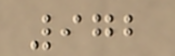972
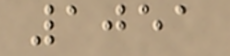1051
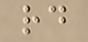rd
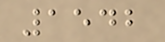1542
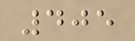405
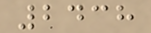2438
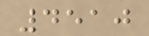4510
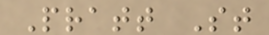Pratt St
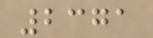2371
